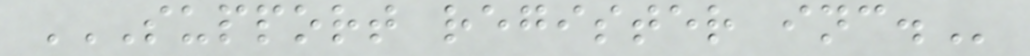SUPPORT REGISTER INC.
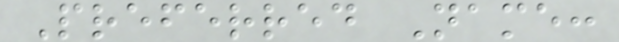Preferred Name:
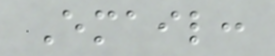Email:
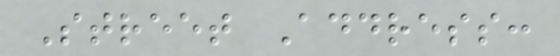Street Address:
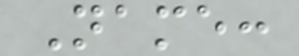Name:
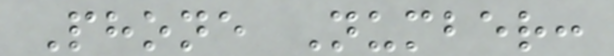Phone Number:
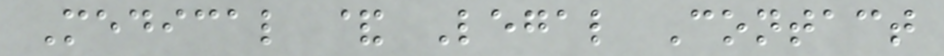Medical & Legal Contact
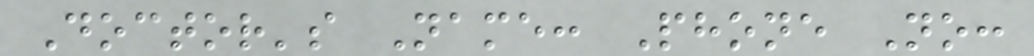Doctor's Name: Phone No:
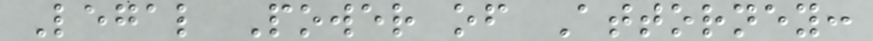Legal Power of Attorney:
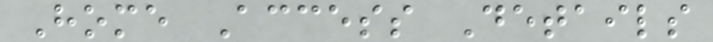Home Access Details
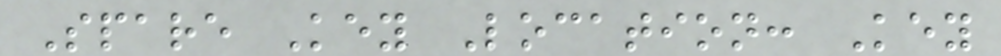Spare Key Location: Key
